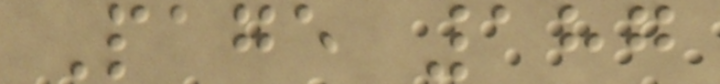Page 187
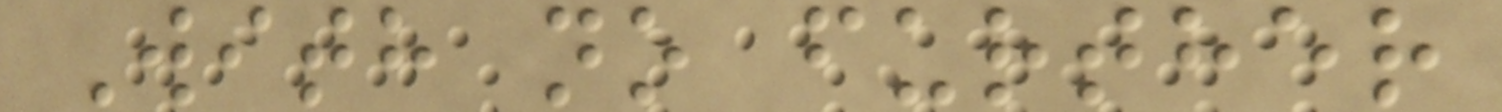With no further
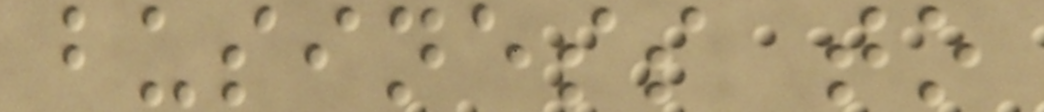business to
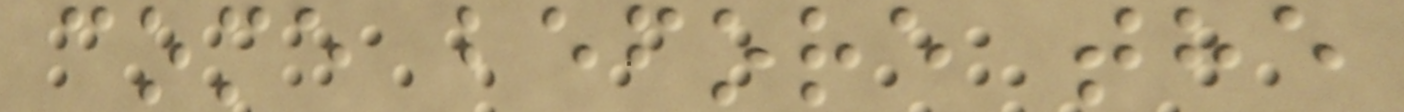come before the
